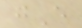gE
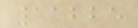11225
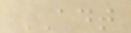ADT
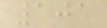101
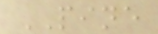PINE
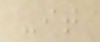-it
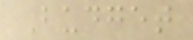Budget
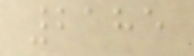2185
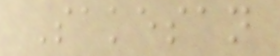Sakesan
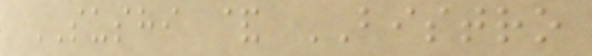SUSHI & BISTRO
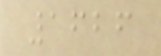1626
